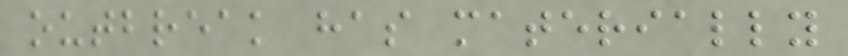outbreak has materially
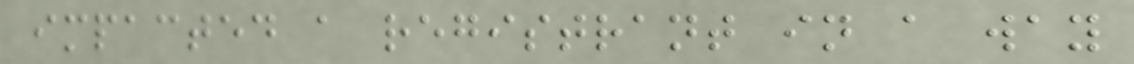impacted a registrant in a way
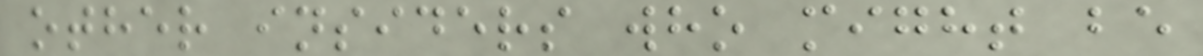other insiders who might be
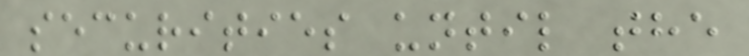securities until the
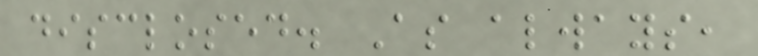disclosed. As always,
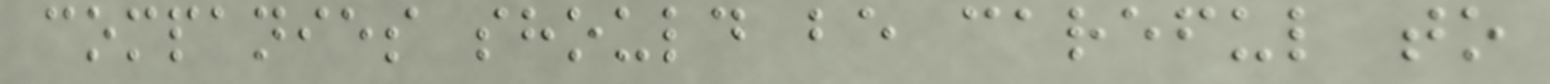companies should be careful to
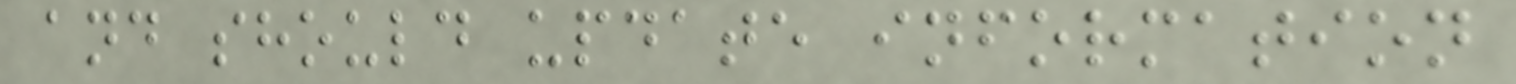and should update information
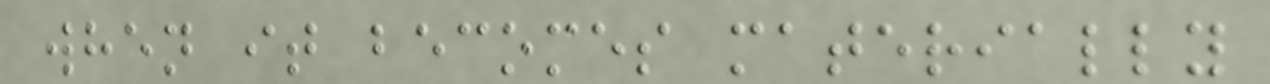when it becomes materially
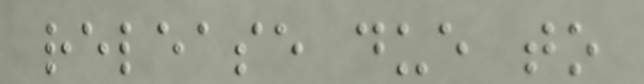release due to
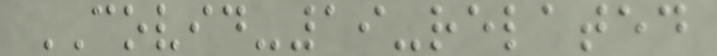COVID-19-related
